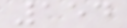154
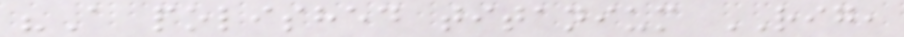"A polished titanium RIG,
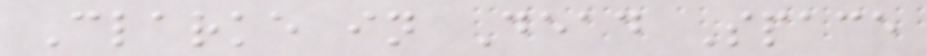Clarke in Dead Space
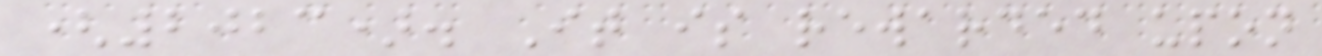(2023). It is rewarded upon
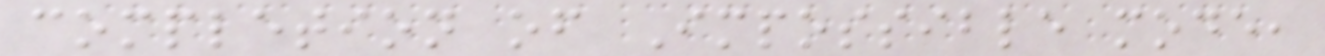completion of Impossible mode,
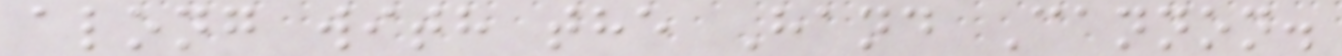along with the Hand Cannon.
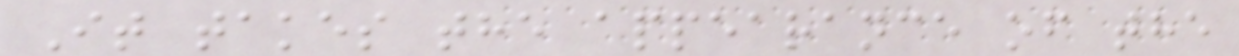It takes the appearance of the
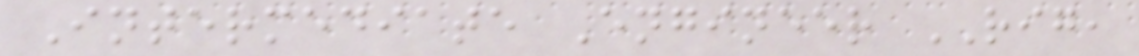Intermediate Engineer RIG,
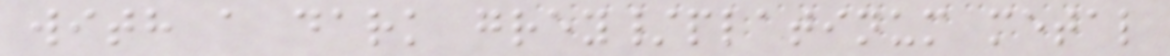with a dark grey/platinum metal
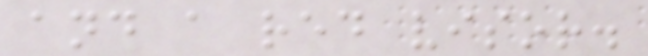and a red visor.
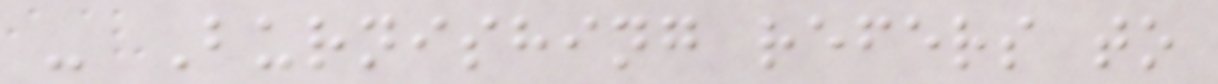- Burnishing refers to
